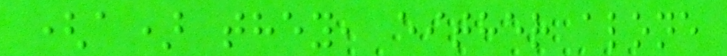(a) they, either alone
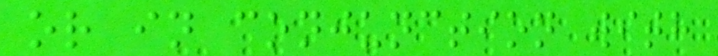or in conjunction with
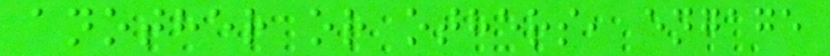another or others, engage
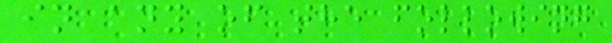in any of the following
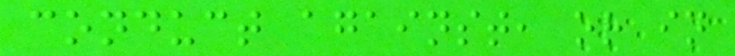conduct against, or in
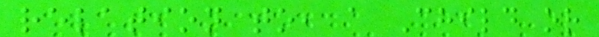relation to, a Child or
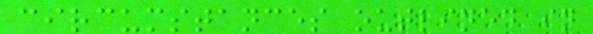circumstances outlined in
